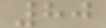80
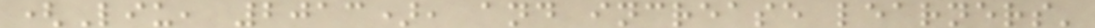(Liu, 2013), and increase learners'
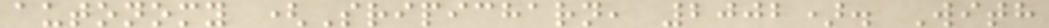autonomy (Sripicharn, 2002). With
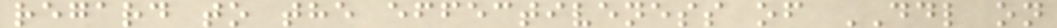regard to the effectiveness of DDL on
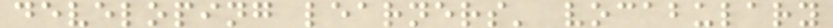developing learners' vocabulary
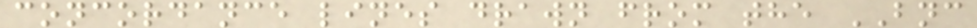concordance lines drawn from the BNC
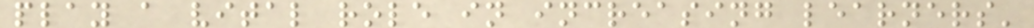play a vital role in increasing learners'
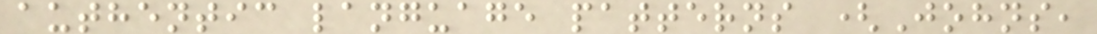authentic language patterns (Johns,
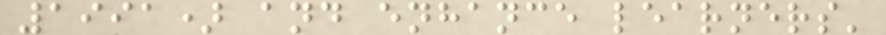1991) and enhance learners'
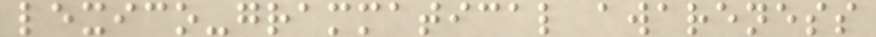lexico-grammatical awareness
